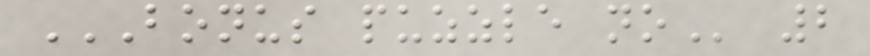BONUS PUZZLE NO 2
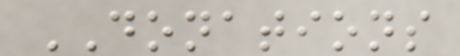DONATIONS
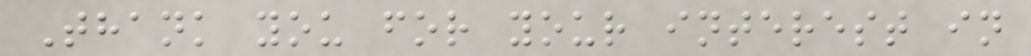Thank you for your interest in
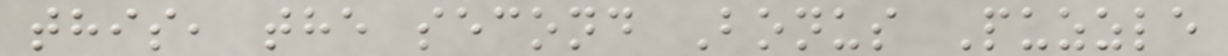this, the second Bonus Puzzle
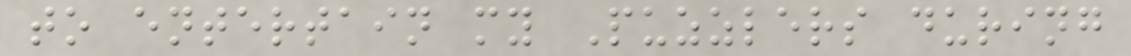to entertain my Puzzlers during
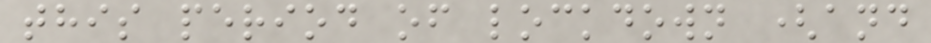this period of lockdown (and
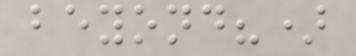beyond?)
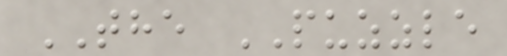THE PUZZLE
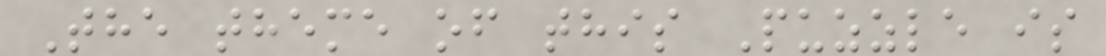The theme of this Puzzle is
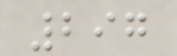297
